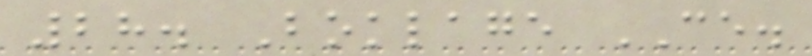28. Boklage CE.
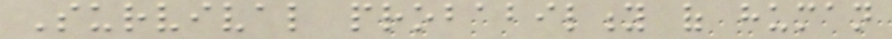Survival probability of human
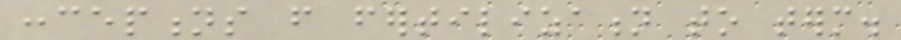conceptions from fertilization to term.
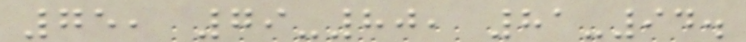75, 79-80, 81-94.
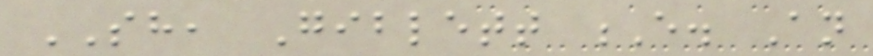SH, Giblett E. An
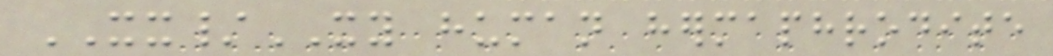XX/XY human hermaphrodite
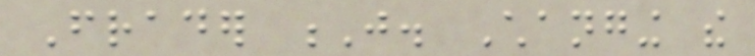Frader J. Changing the
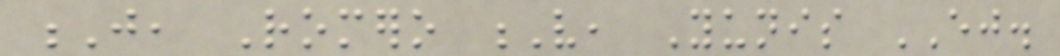J, Romero V, Yunis EJ.
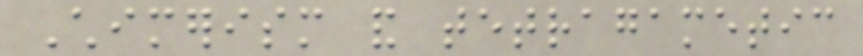Chimerism and tetragametic
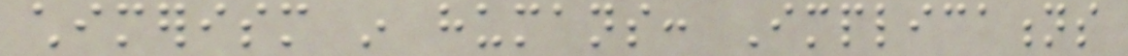chimerism in humans: Implications
